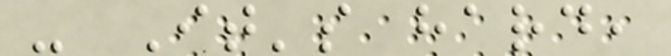- It's hard,
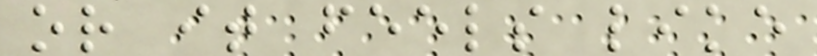or it feels like
